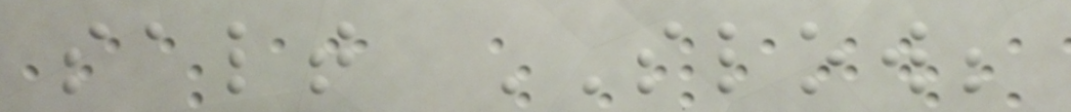salt SLOW;
